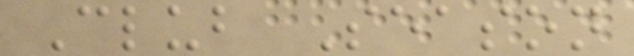Club Season
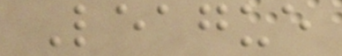League
